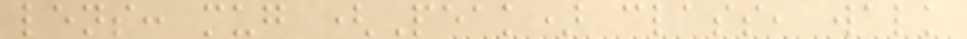lens: mug (Peak) class, walk
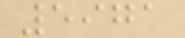5971
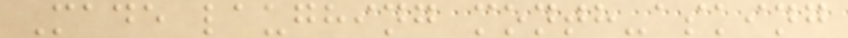Made laughing month-asking
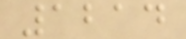1214
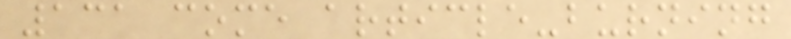131 come article-burning
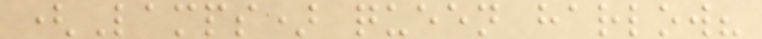(Lamps) queen harlow?
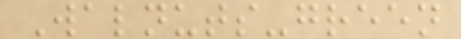Walnuts-green
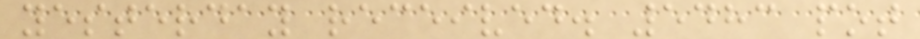yesterday received. 5483 pot
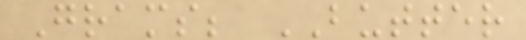Grams; BUTTER
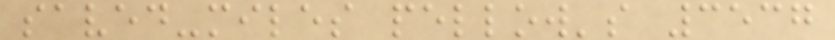saved-miles pellow's 3537
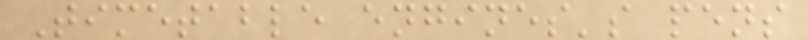Timetable engines's pens
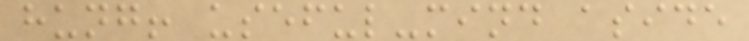hung! useful-mind aside
